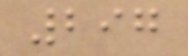297
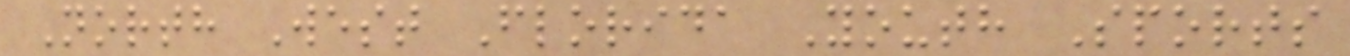North West Florida Youth Sports
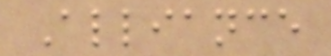Alliance
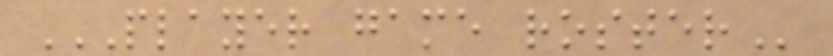PLAYER GAME ROSTER
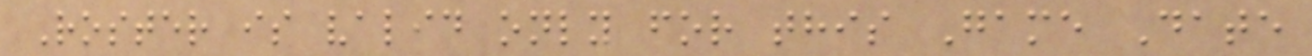Roster is valid only for this Game Date
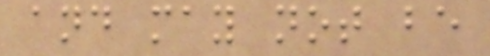and may not be
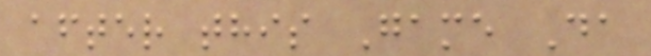after this Game Da
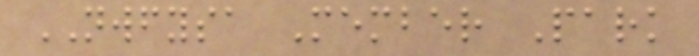NWFYSA Member Park
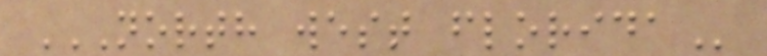NORTH WEST FLORIDA
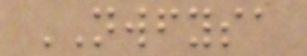NWFYSA
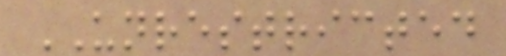UNRESTRICTED
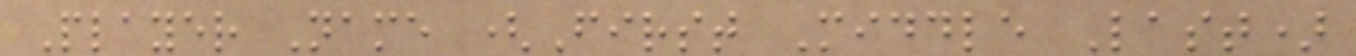Player Name (First Middle Last)
